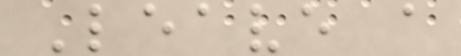Leave a
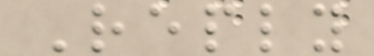Reply
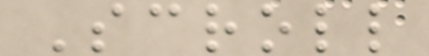Scroll
